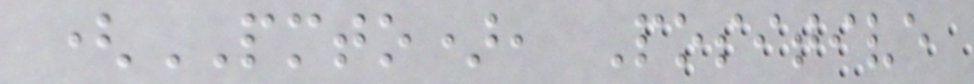(PMTO), Positive
